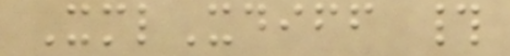XmlXdiff #
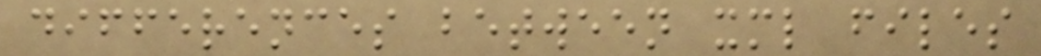differences between xml files
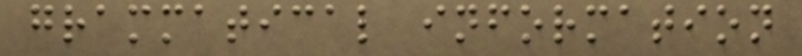grammatical information
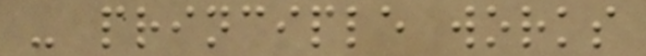- principle works
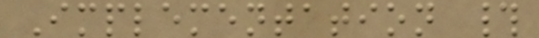Implementation #
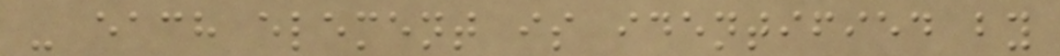- each element is identified by
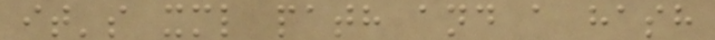it's xml path and a hash
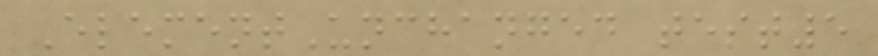ElementUnchanged test5
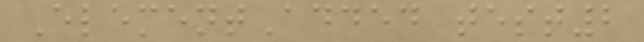ElementAdded test2
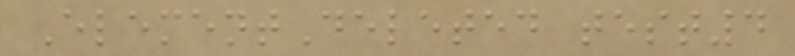ElementDeleted test4
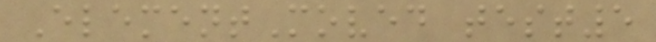ElementMoved test5
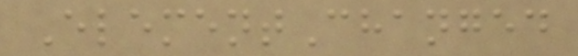ElementChanged
